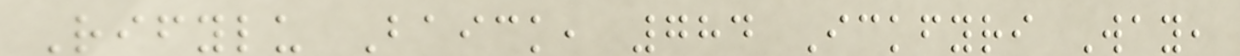Rifylu Baick, 784 Ickfyri Way,
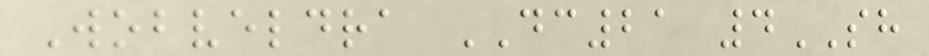Wobveldra DC21 4SH
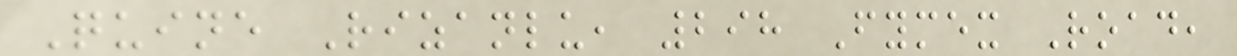Quine Rizanlu, 298 Fymex Road,
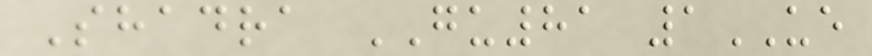Shadra GU81 1UE
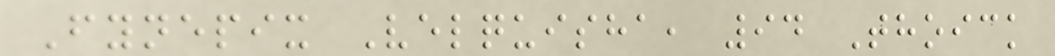Fynepix Velquisha, 94 Thoick
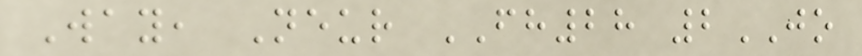Way, Neur FH28 2JO
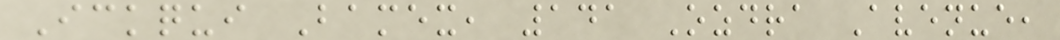Ickqui Bamex, 141 Ozdra Avenue,
